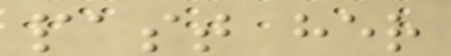past her
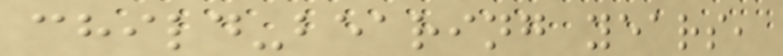child-bearing years,
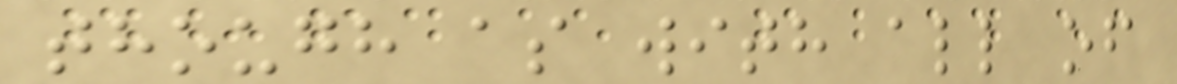though as with all of
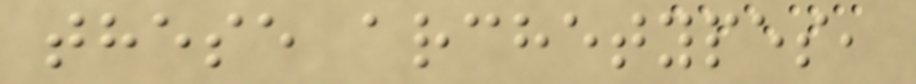these archetypes,
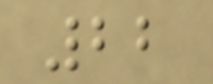22
